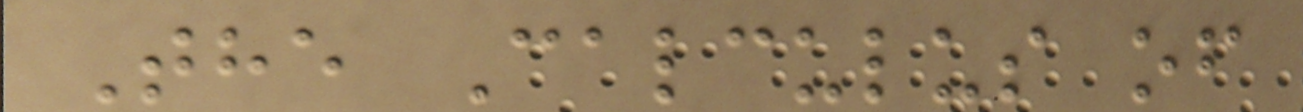The Calculus of
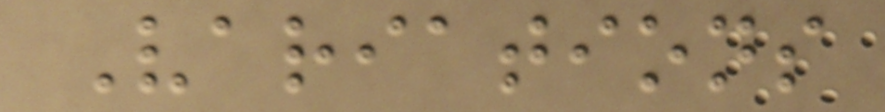Variations
